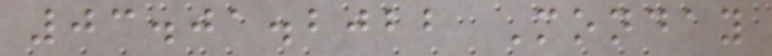03.01.2022 Monday
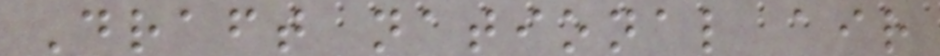Draft national air
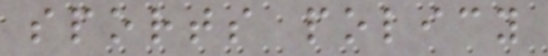sports policy
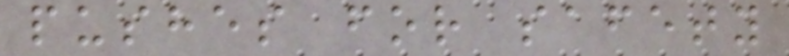pushes for safety
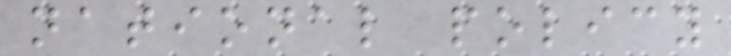national policy
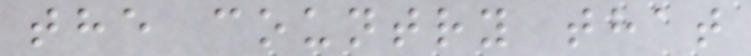the country that
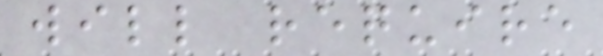will require
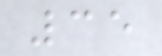35
